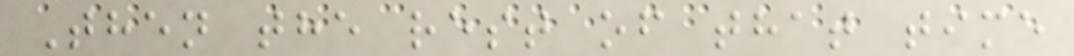Then the rest of that time
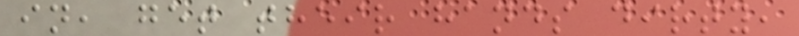in, get their hands dirty,
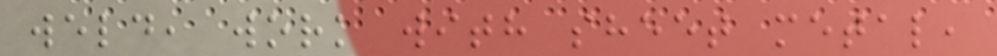weld, work with sheet metal,
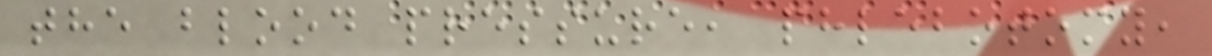the blood pressure, phlebotomy,
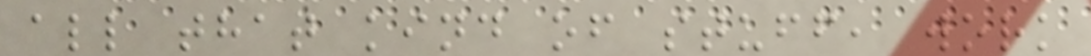all that kind of stuff, work
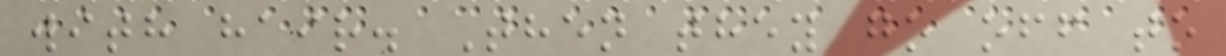with hair. Then they go off to
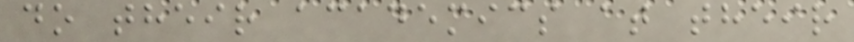do their academics at their
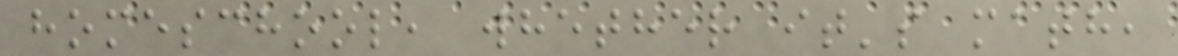homeschool, whether it's math,
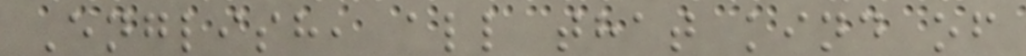English, all that kind of
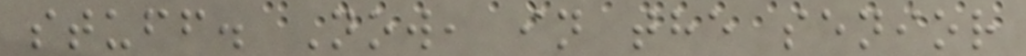stuff. Now, in the senior
